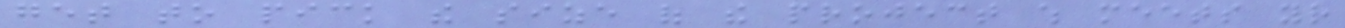get to pick the size of the project which meets your
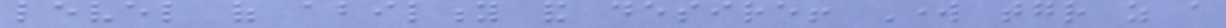level of ability and desire! Work together as a
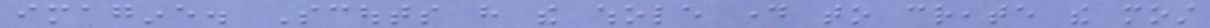imagine. Scouts have the whole day to create the most
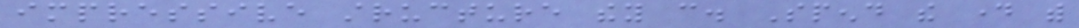impressive structure they can. Spend the day with
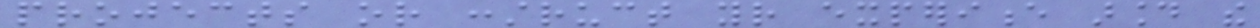projects or construct your experience around the
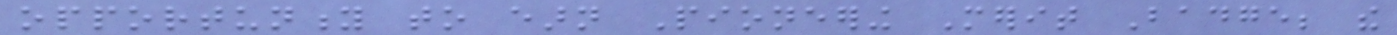opportunity to earn Pioneering Merit Badge; the
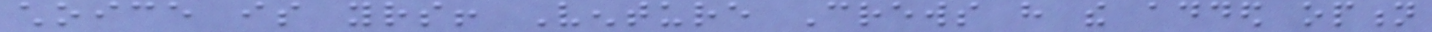choice is yours! Venture Crews have the added option
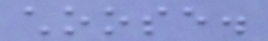choose.
